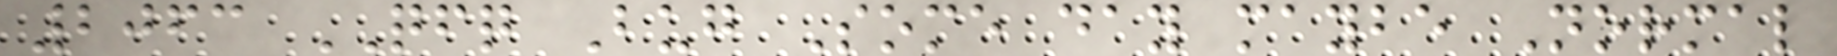2063 QFQ Bug Some day maybe Normal
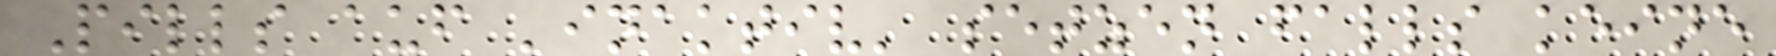Pills auf 'inaktiv' setzen falls keine
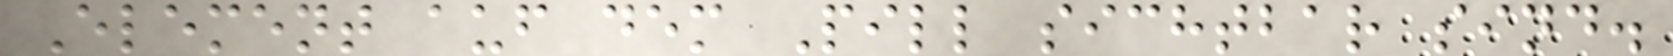Element auf dem Pill sichtbar sind.
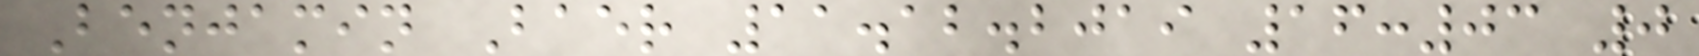Benjamin Baer 11.12.2019 16:03 0
